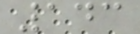143
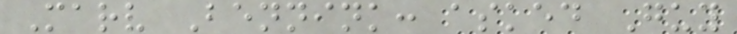Marv Bennink: asked Guy
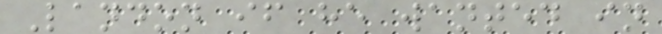Landon if he wanted in
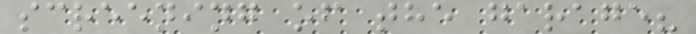screening of the garage?
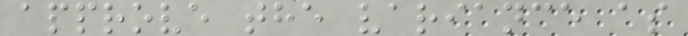approve the variance as
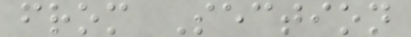from Section
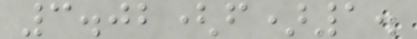3.02(f)1.
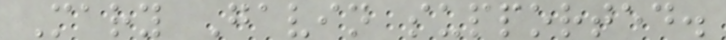Mary Gavin supported.
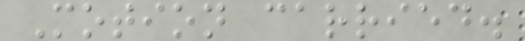Motion carried.
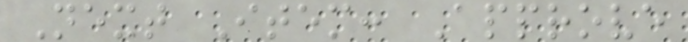Next Item: Approve
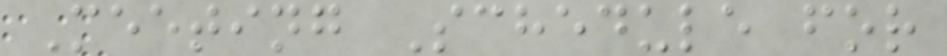Meeting Schedule for
